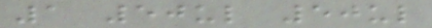1 50ul 50ul
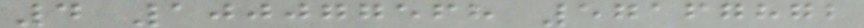4 100077568 57167872
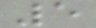5
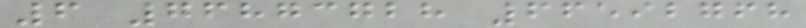6 76873728 66592768
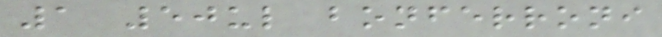1 50ul bonferroni
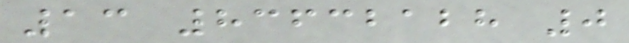13 83632128 0
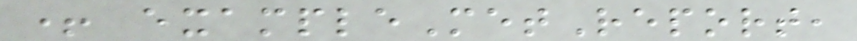+ exampleMetReport,
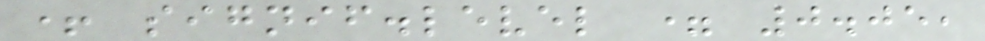+ signif.level = 0.05,
